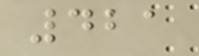421
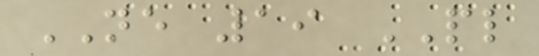NE 19 PL
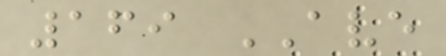169 AVE
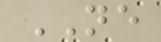NE
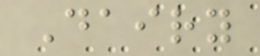Dairy
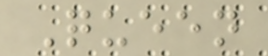Queen
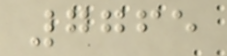7765
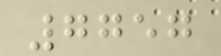7757
